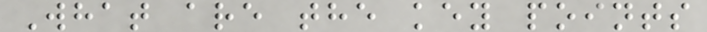What are the key points
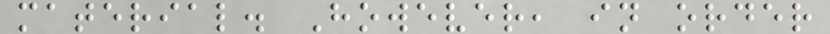material. However, in order
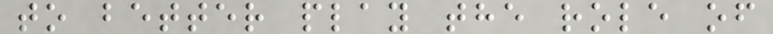to better play the role of
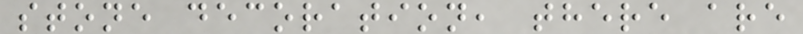stone decoration, there are
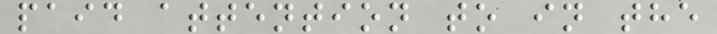paid attention to in the
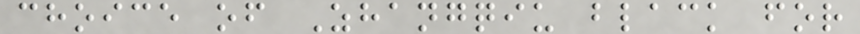choice of Zhangqiu black for
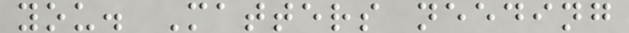you. Matters needing
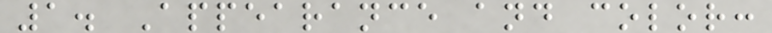1. Appearance and color:
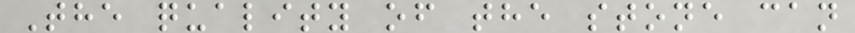The quality of the stone can
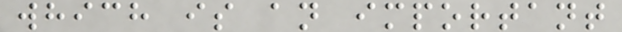which is an important
